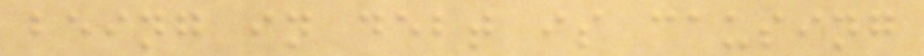being in debt is causing
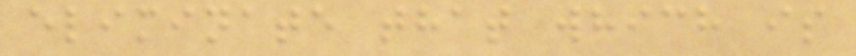eliminate that which is
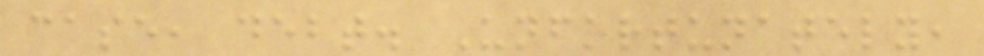case, debt. Unfortunately,
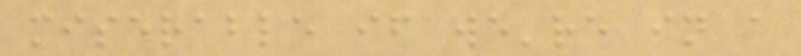miserable if we're in a
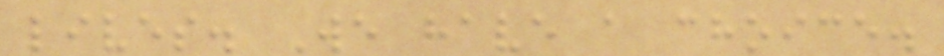lives. We have a choice.
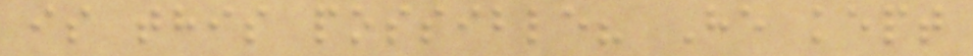is this possible? He kept
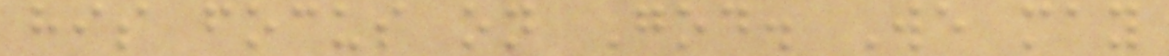his focus on God. We may
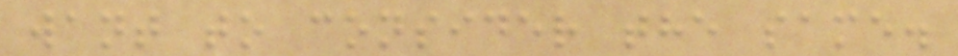want to consider the same.
